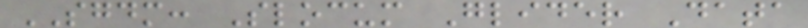SGDM: Slocum Glider Data
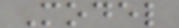Model
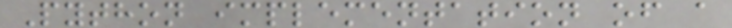Python implementation of a
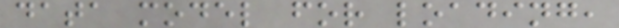data model for loading,
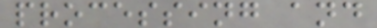processing and
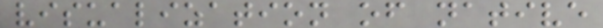visualization of native
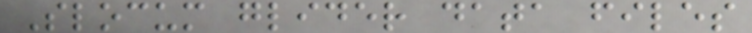Slocum glider data files
